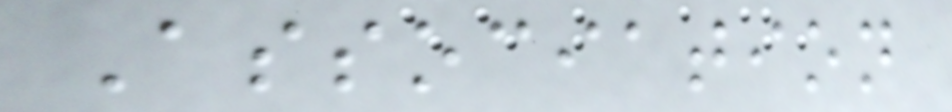Association
